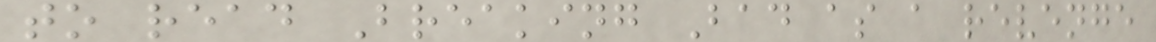to read Breaking Bad as a revenge
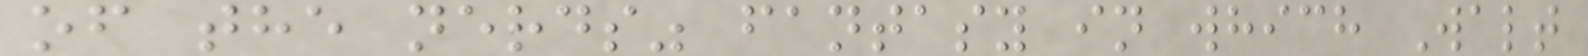of the nerds" fantasy in which Walt
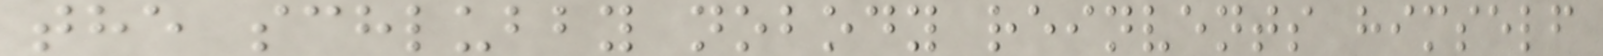the schlubby nobody reinvents himself
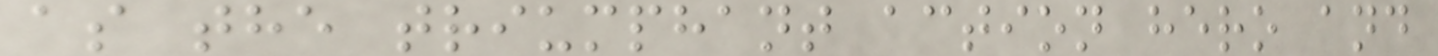as the triumphant action hero and
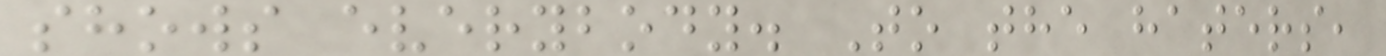shows everybody. To the haters,
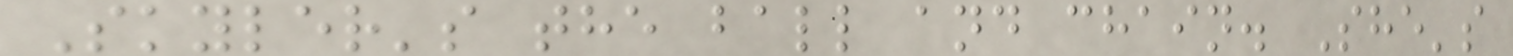Skyler's the ball and chain. She's
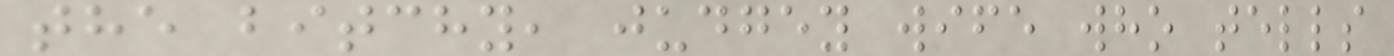the bitchy, judgey wife who tells
